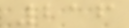216
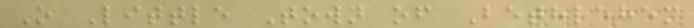O Little Town of Bethlehem
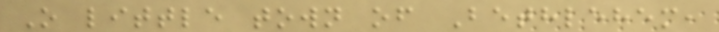O little town of Bethlehem,
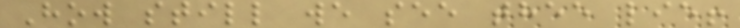How still we see thee lie!
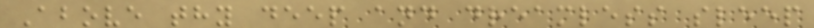Above thy deep and dreamless sleep
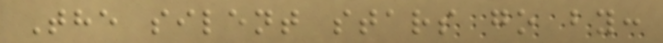The silent stars go by:
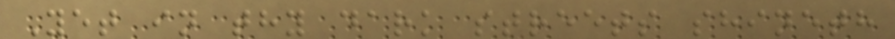Yet in thy dark streets shineth
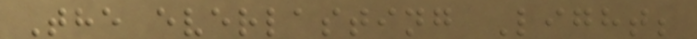The everlasting Light;
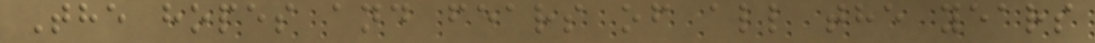The hopes and fears of all the years
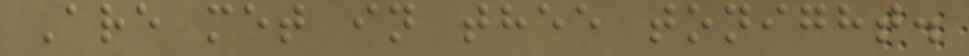Are met in thee tonight.
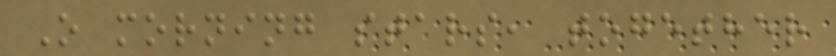O morning stars, together
